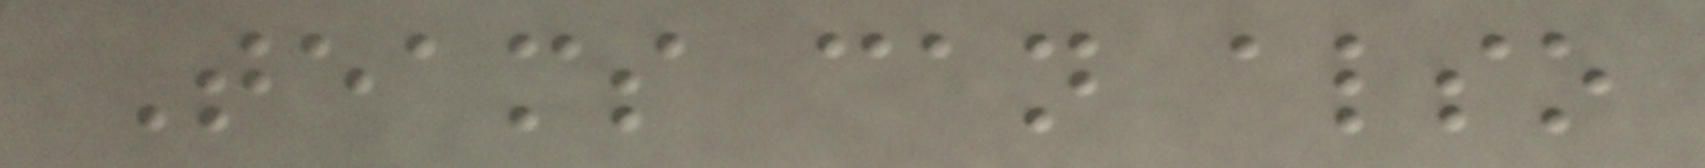Teams can also
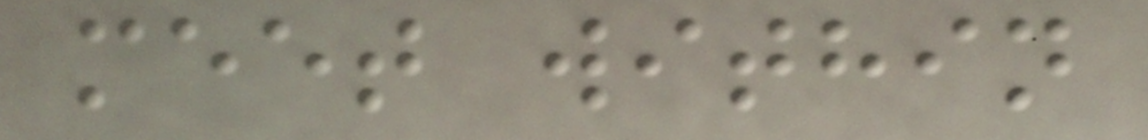meet within
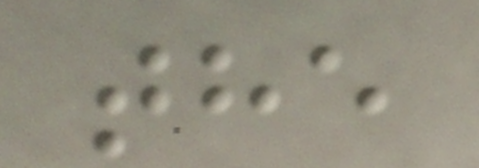the
